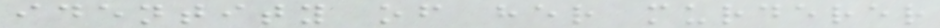identity of her murderer
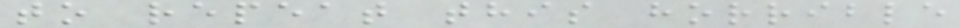to repeat this horrible
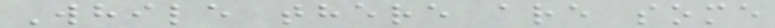While there are some
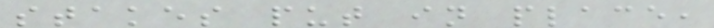stakes put in place,
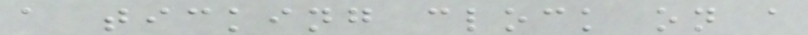a ticking clock on a
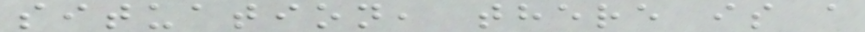situation, there is a
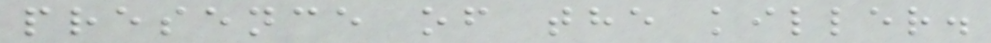presence of the killer.
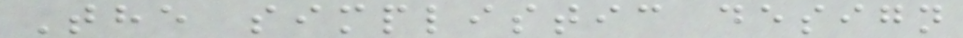The simplistic design
